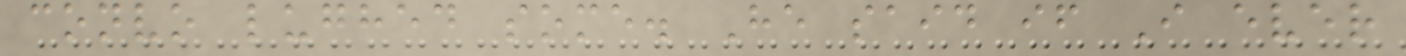convo lughed some. He said if I ever
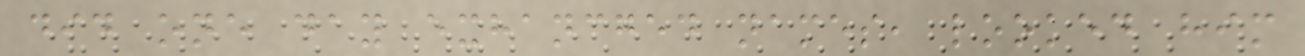did one day exhancged names, looked him
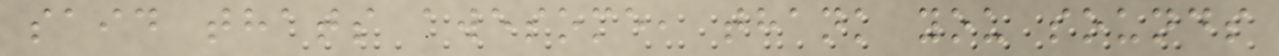said thats awesome, thank you sounds
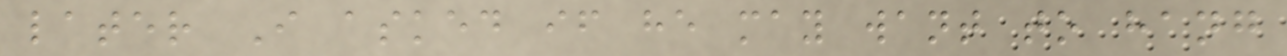later I asked if he may want to hang
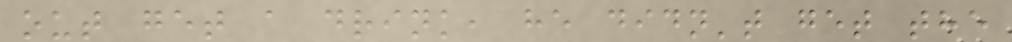out get a drink, he didn't get the
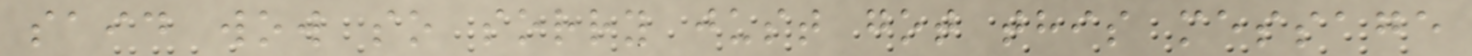said wow so sorry just got this message
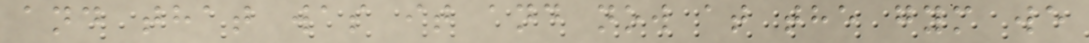and that was it and now at the gym we
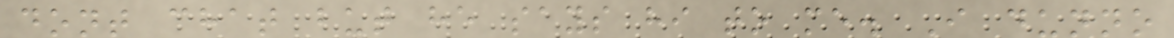dont chat but he says hi to me. I dunno
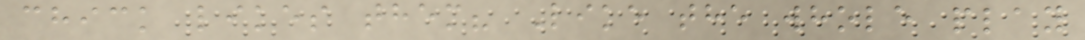chick likes them? Like the whole play
